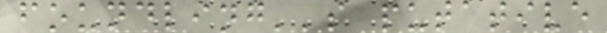foundling''s putative
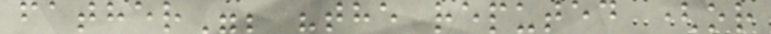father"; "the reputed (or
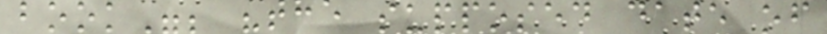book"; "the supposed date of
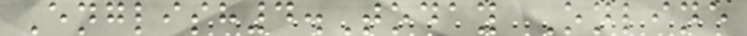English4.Today Online
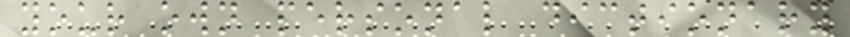your own personal dictionary
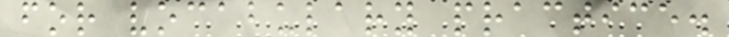for vocabulary practice.
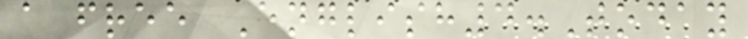a free English4.Today
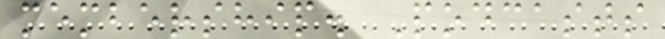membership. Podcasts
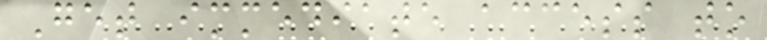Get immediate access to
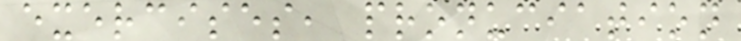exercises, pronuciation
